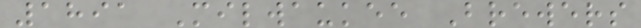1891 Milwaukee Brewers
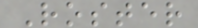Roster
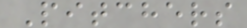Pitchers
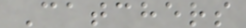Catchers
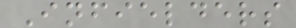Infielders
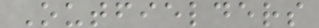Outfielders
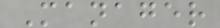Manager
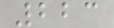223
